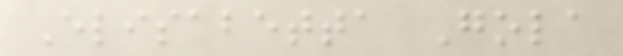Elisabetta Gola
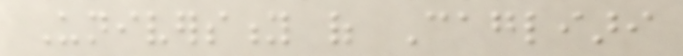University of Cagliari
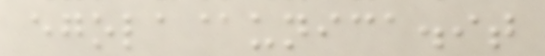egola@unica.it
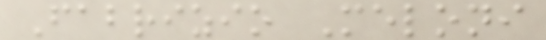Fabrizio Meloni
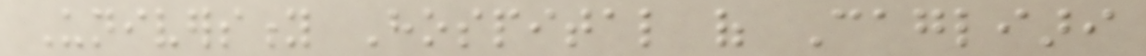University Hospital of Cagliari
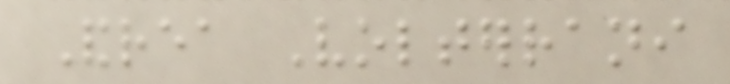Andrea Volterrani
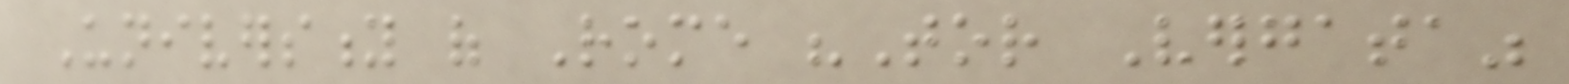University of Rome "Tor Vergata"
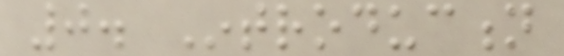0. Introduction
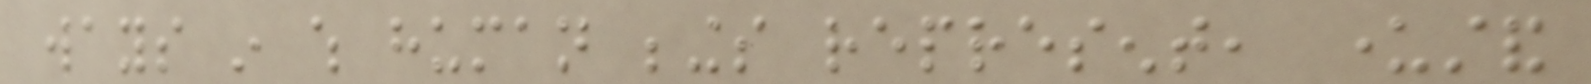ways in which human beings represent, understand
